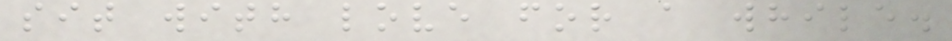sit with love for a while.
